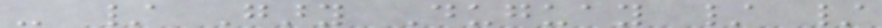- / Gary Duguay / /
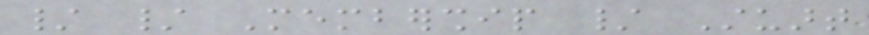/ / Membership / Stuart
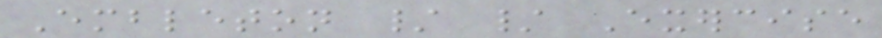Embleton / / Exercise
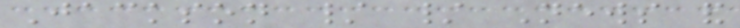Jackson / / News and
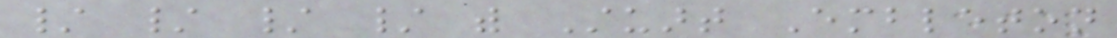/ / / / with Stuart Embleton
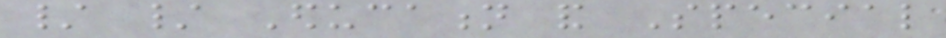/ / Education and Special
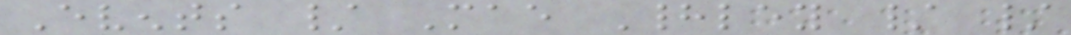Events / Mae Hadley / /
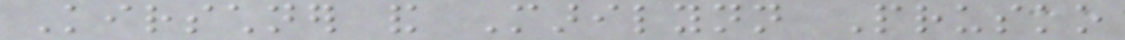Kirschner and Marilynn Prusko
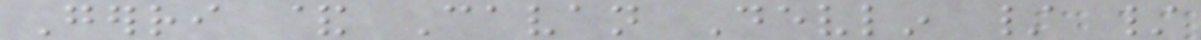Gerri & Cavan Devlin / /
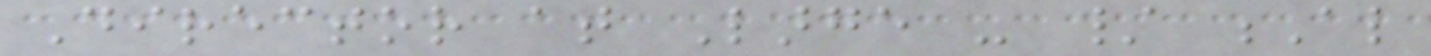Director at Large - / Al
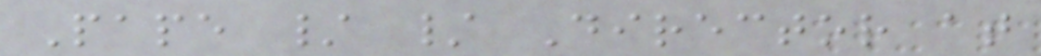Pape / / Director at
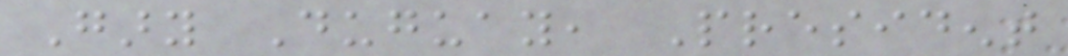Gary Duguay, President
